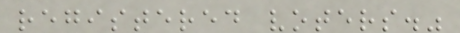registered voters."
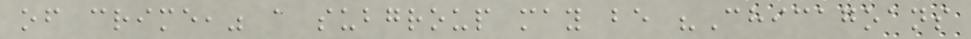of crime," a subgroup may be "Chicagoans
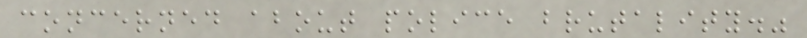concerned about police brutality."
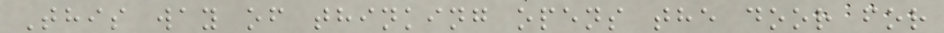This way of thinking opens the door for
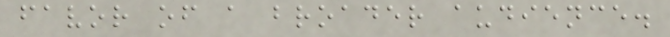favor of a broader audience.
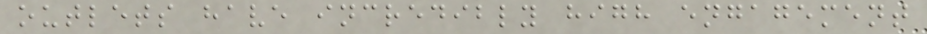outlets have incredibly high engagement
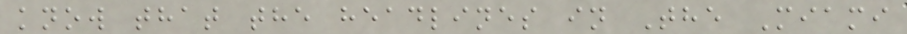know that the headlines in The Miami
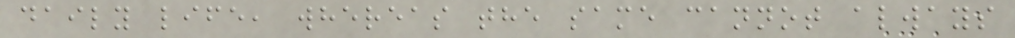daily life, whereas the same cannot always
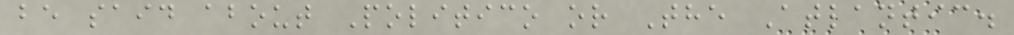be said about Politico or The Atlantic.
